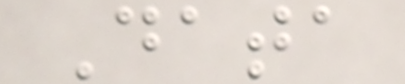Data
